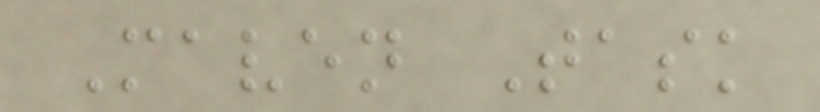Maven Task
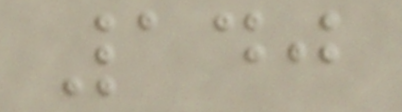140
